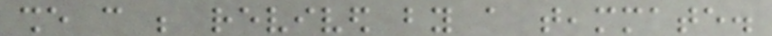she can be revived by a teammate.
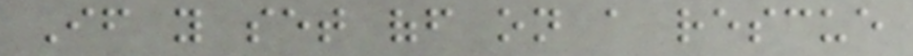If you set off on a rescue
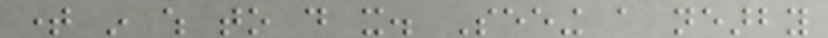time in which to do it. Seeing a nearby
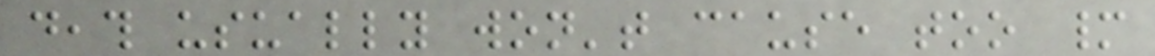death usually won't cause too many
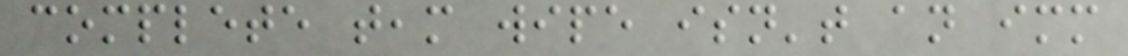complete team wipe isn't an immediate
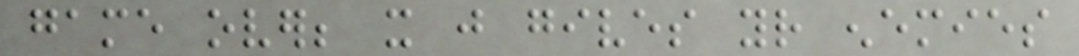game over; it just gives your enemies
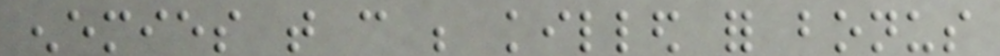enemies that can be killed for bonus
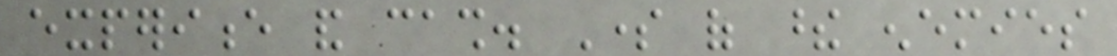experience and cash. Some of these enemies
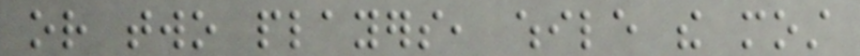or two players, while the most
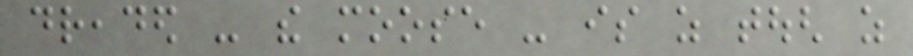dreaded - the moose - is as tough as
